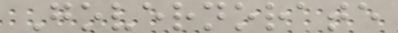Governorate
